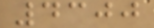4300
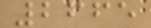2665
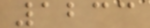1233
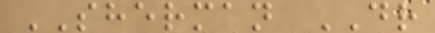SHERMAN DR
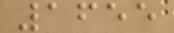1655
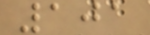101
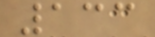133
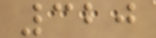320
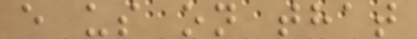e us on that
